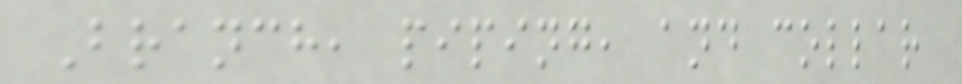Branch, piping, and collar
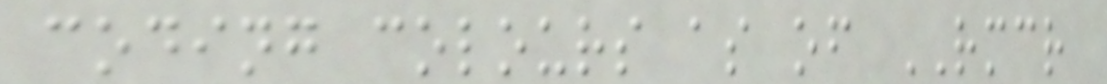coding colours as of RMCR
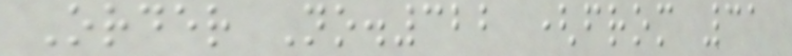Order No.322 (from 31
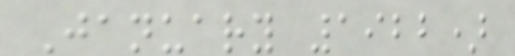January 1922)
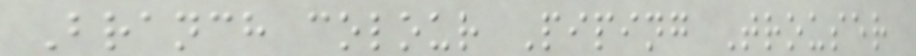Branch colour Piping Trouser
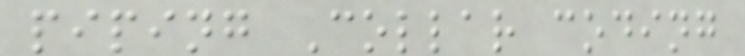piping Collar coding
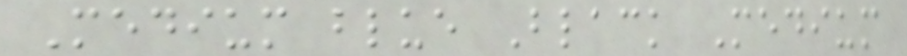Medium blue Black Medium
